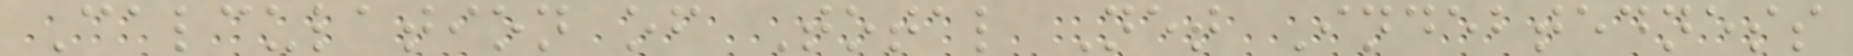Calculation of Total Net Indebtedness
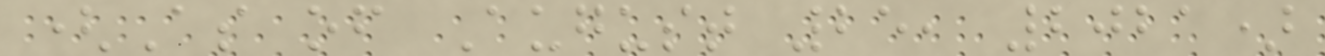(As of August 25, 2021)
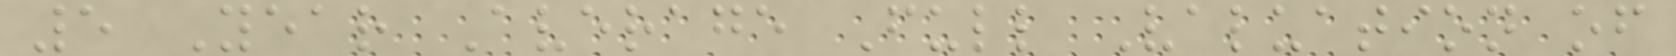5 Year Average Full Valuation of
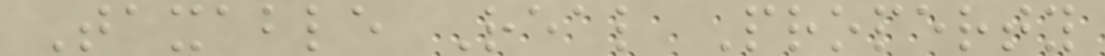Taxable Real Property
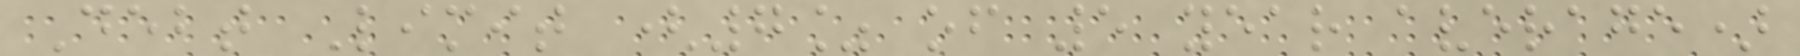Debt Limit (7% of 5 year average)
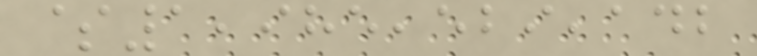$1,985,529,142
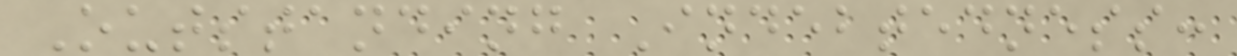Outstanding Indebtedness:
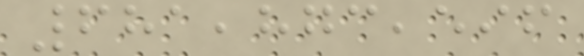681,873,596
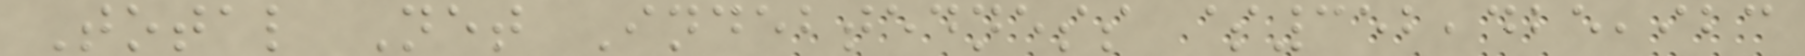Total Net Indebtedness $352,425,923
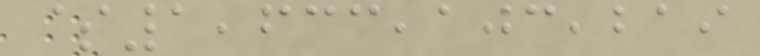$1,633,103,219
